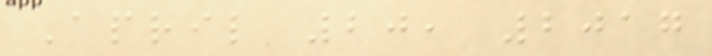April 20, 2017
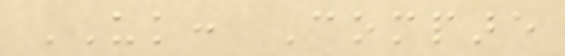UK: Compare
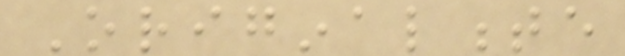Originalmente
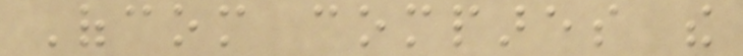Ofcom compares the
